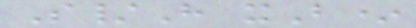S/H xB*
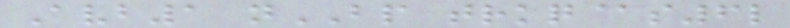Avb1 nBP trkq@s6l
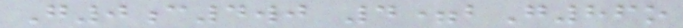G0c4wj 4=bG86o
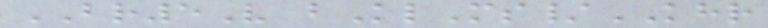BR5V bKlMs/KHR
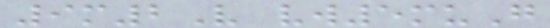9m2V vw5muG
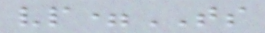vp=TS
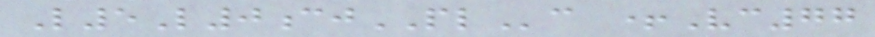L5L0cjPLc +Vc77
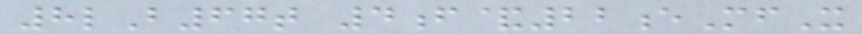8lB67t 4f&22eMfX
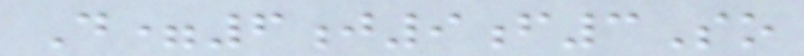D=6j9f3So
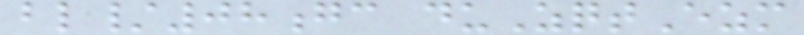bl/08gc duZqtEzm
